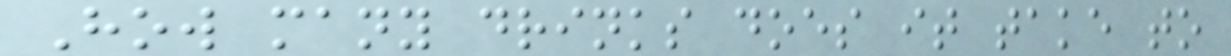How many drinks does it take to
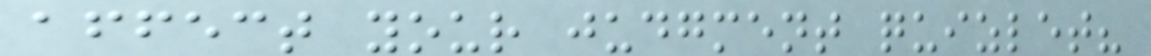affect your judgment quizlet?
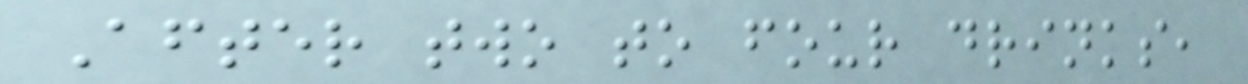After two to four drinks,
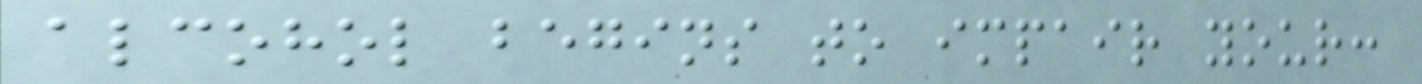alcohol begins to impair your:
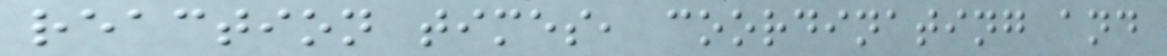reaction times, coordinating and
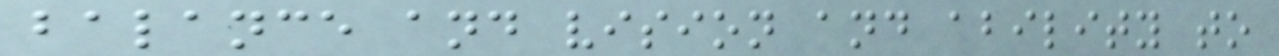balance and vision and ability to
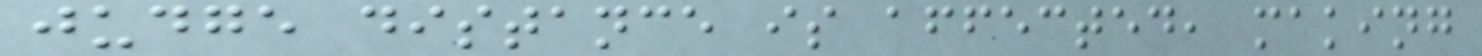judge distance is affected, making
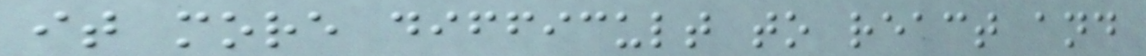it more difficult to react and
